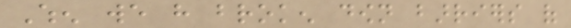When we have broken down barriers of
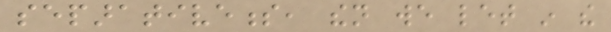separativeness, then we let in the
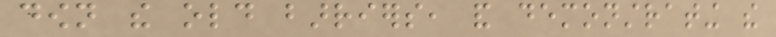down the old barriers, and demonstrating the
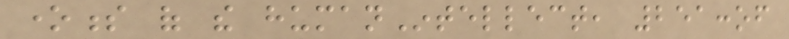oneness of the humanIntellect, 251:of
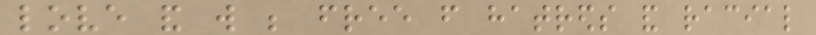love and will be free from hatreds and racial
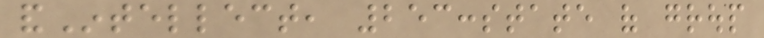andIntellect, 253:state of group
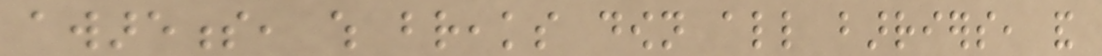awareness, which breaks down all barriers, and
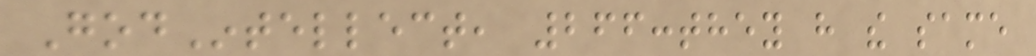GodIntellect, 266:they have the same
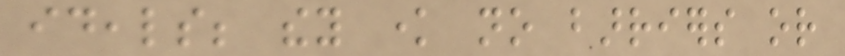ideals; they know no barriers or
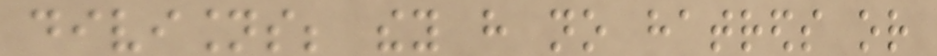divisions; they have no hatreds or
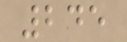245
